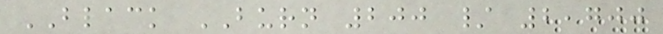BLACK BURN 200 / 2,700
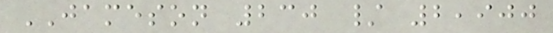JAMESON 230 / 2,900
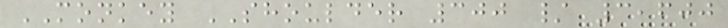MONKEY SHOULDER 300 / 3,600
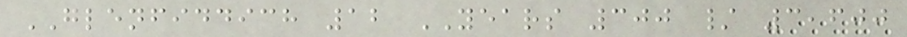GLENFIDDICH 12 YEARS 300 / 3,600
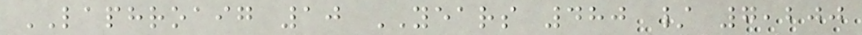LAPHROAIG 10 YEARS 480 / 7,200
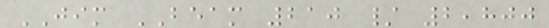JIM BEAM 210 / 2,800
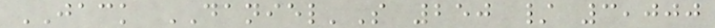JACK DANIEL'S 250 / 3,000
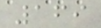169
